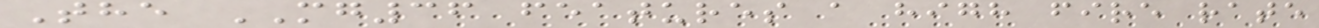The MG36 features a high fire rate
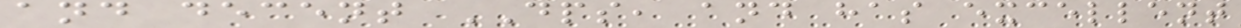and decent DPS, and has excellent
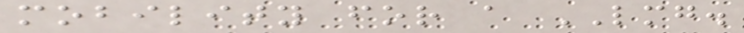mobility for a LMG.
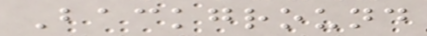Background
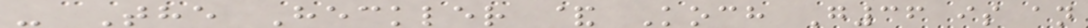- The Heckler & Koch G36 is an
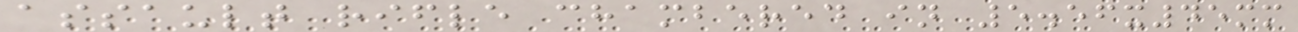assault rifle chambered in 5.56x45mm
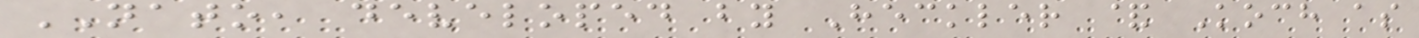NATO, developed by Heckler & Koch as
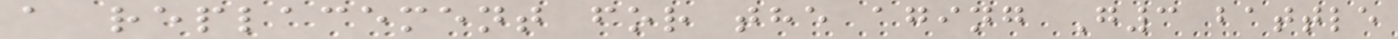a replacement for the aging G3 battle
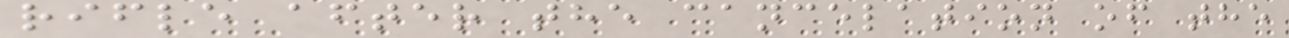rifle after the cancelation of the
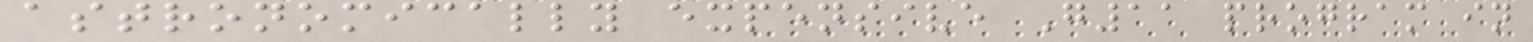astronomically expensive G11 program in
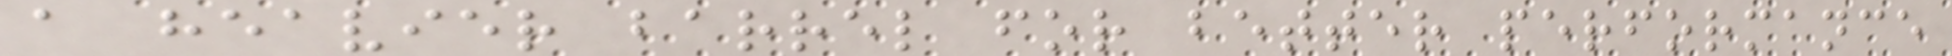a heavier barrel for better performance
